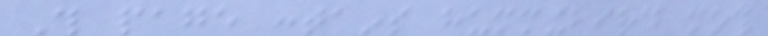This page contains hummingbird moth
